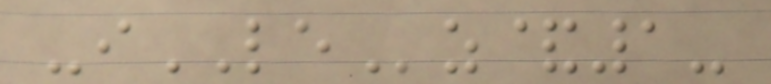-iLEz&1-
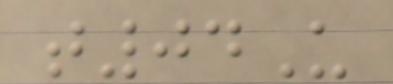t04U
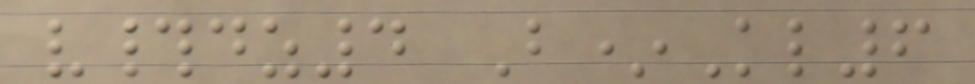v#dz4 B*Kl6
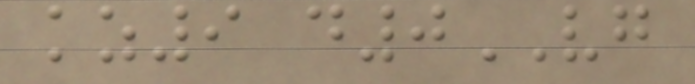kz9 d0VG
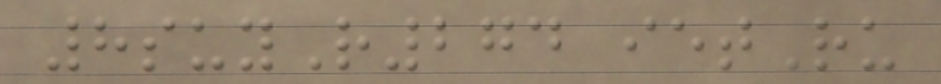8suyR274 ietRu
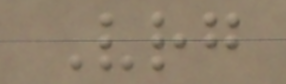Vrg
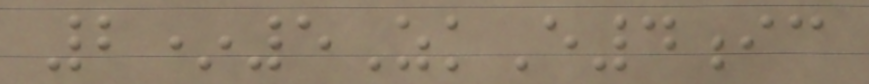2*5ZkE4ic
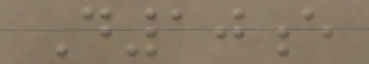D10e
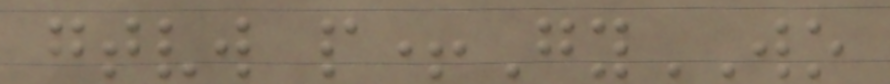gtvw p+GyWO
